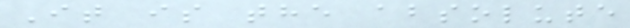It is the absolute
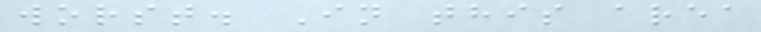worst. In this area
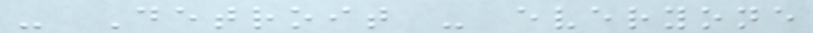- Detroit - everyone
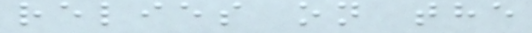relies on the
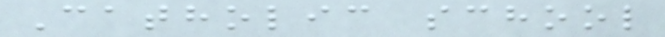Catholic school
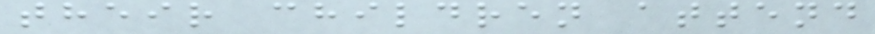their children attend
